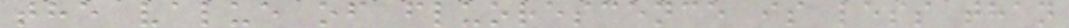the value of fluorescence is less than
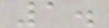1.
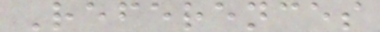References
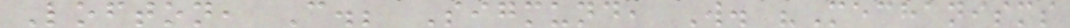Lofton, C.; Sigmund, W. "Mechanisms
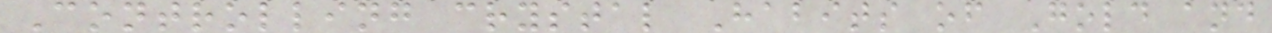Controlling crystal Habits of Gold and
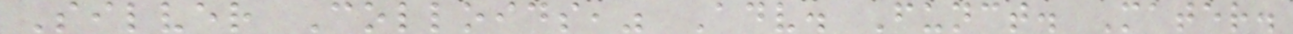Silver Colloids," Adv. Funct. Mater.
